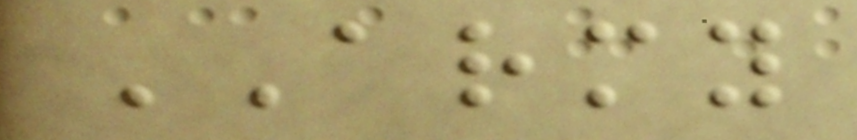ARMY
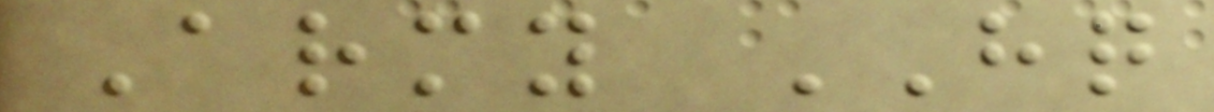Army HQ
